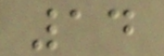14
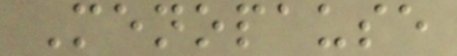Menopause
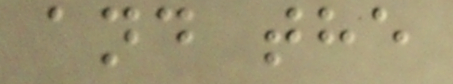and the
